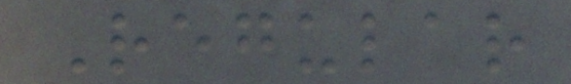Regular
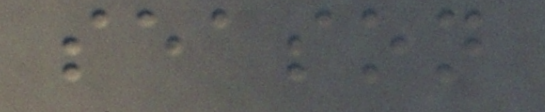season
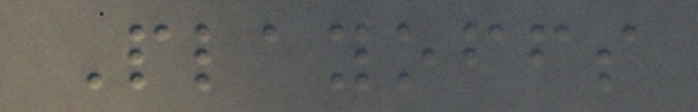Playoffs
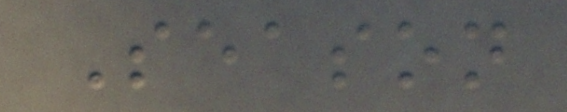Season
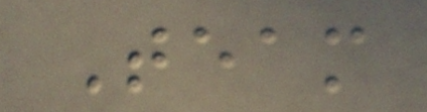Team
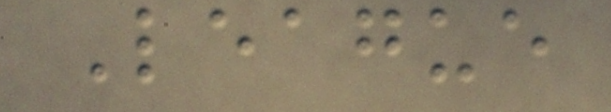League
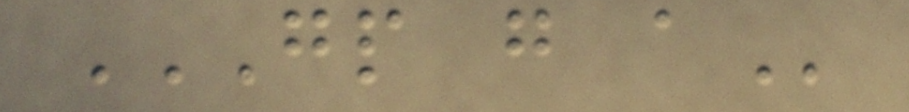GP G A
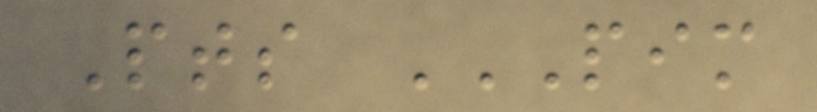Pts PIM
